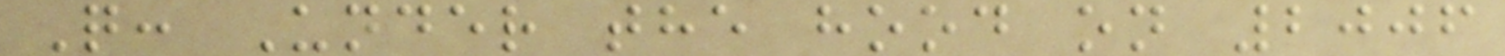Q: Under the hood on 2006
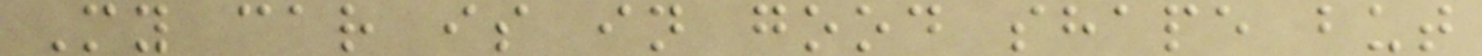My car is in good shape but
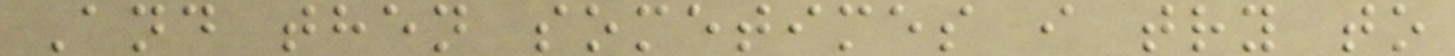And then sometimes i try to
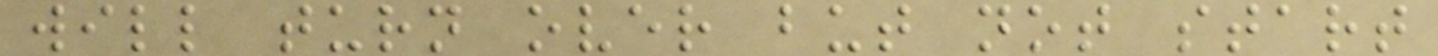will turn over but not start
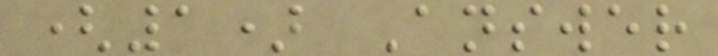(1) Answer
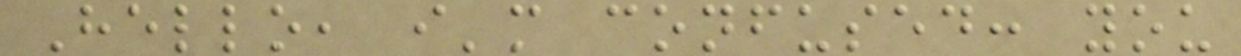Hello, i'm confused: you
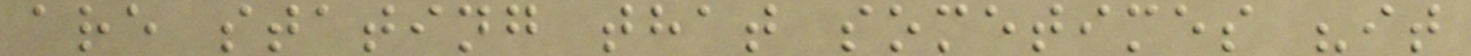are stating that sometimes "it
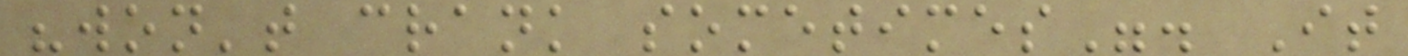"won't crank sometimes". It
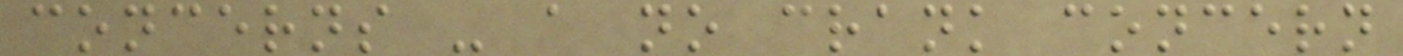concerns - a no crank concern
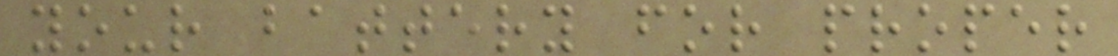your battery for proper
